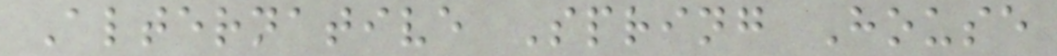Alternative Spring House
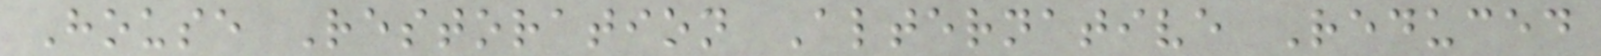House Restoration Alternative Reduced
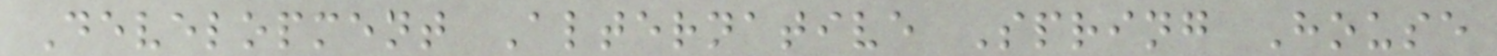Development Alternative Spring House
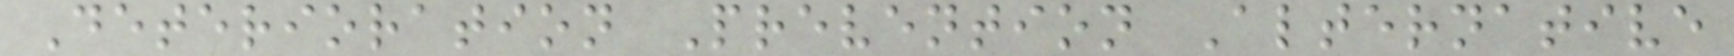Deterioration Prevention Alternative
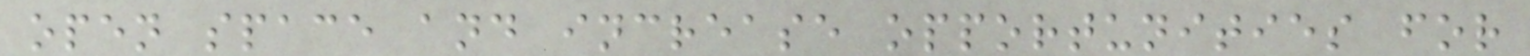open space and increase opportunities for
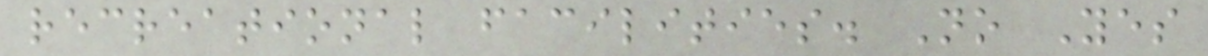recreational facilities. No Yes
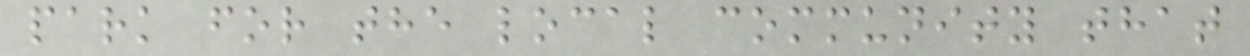park for the local community that
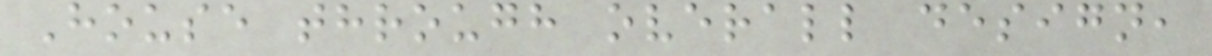House through overall design,
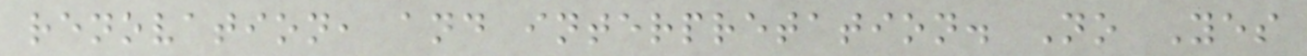renovation, and interpretation. No Yes
